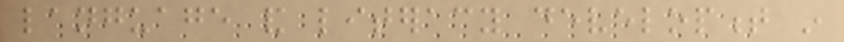language and literacy development in
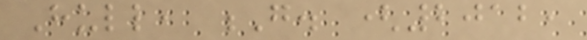Hull, G. (2012,
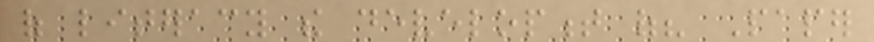of literacy the development of? Paper
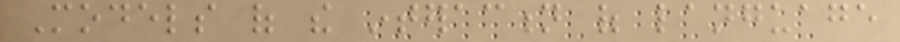Models of the interaction of language
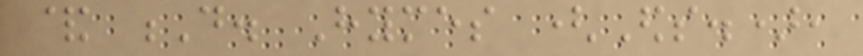& D. Hymes (Eds.),
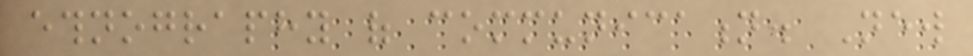ethnography of communication. New
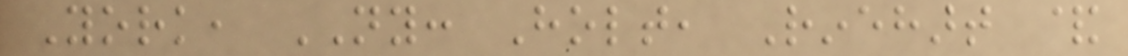York, NY: Holt, Rinehart &
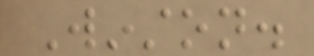Winston.
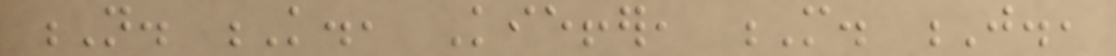N. K., Kieffer, M. J.,
